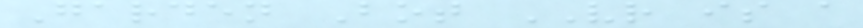Garden Bot VR is a
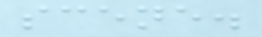scene.
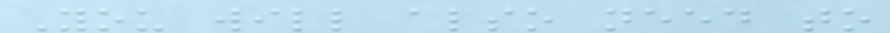You will also need to
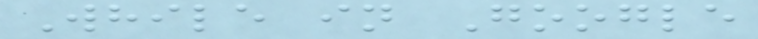While in Google
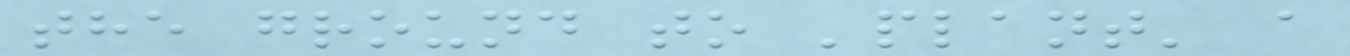the ground to 'plant' a
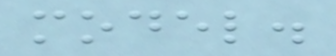model.
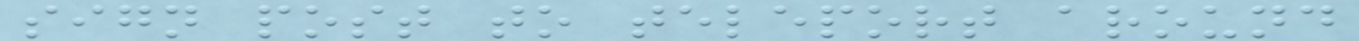sign post to teleport around
